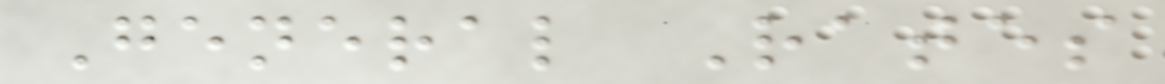General Rates
